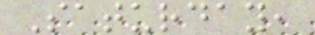Saturday,
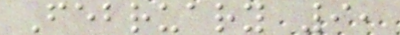February 9,
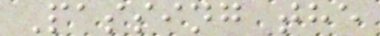Passing the
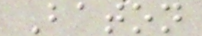Baton
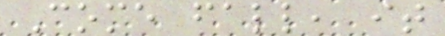Come fall, it
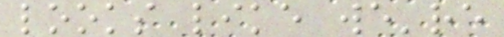looks like we're
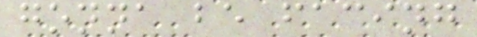gonna be facing
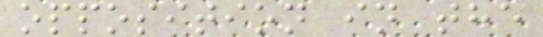opposition in the
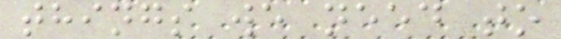things we need to
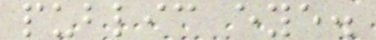public eye.
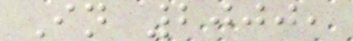In 2000,
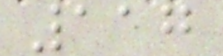117
